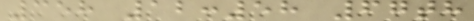358 12:58 67th
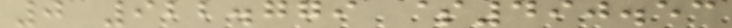0 922.779 $490.53
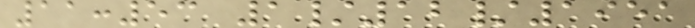11:53 1/12/1951
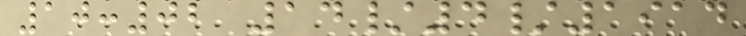10:02 14/4/1914
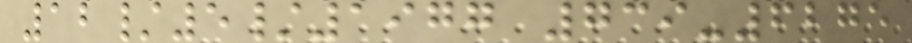12/5/1977 739-6275
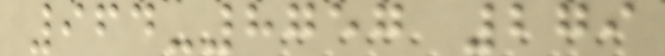964-8757 279
